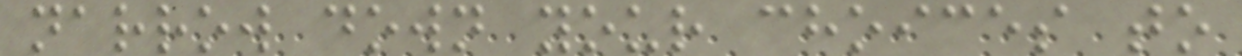narrow down your choices to
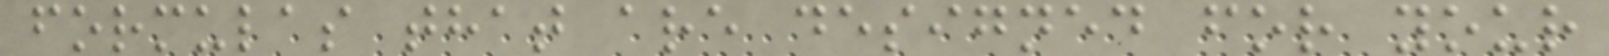formulas that are designed for your
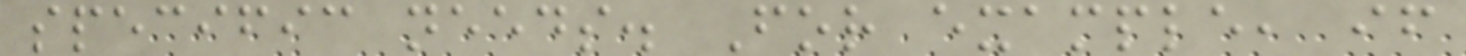specific needs. For example, if
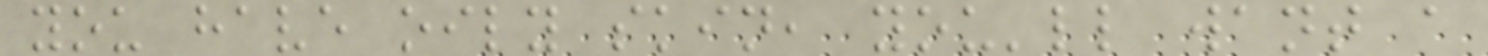you have oily skin, you'll want a
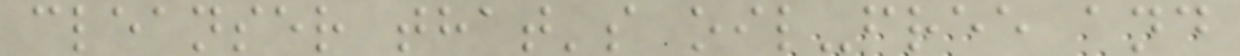cleanser that's oil-free and
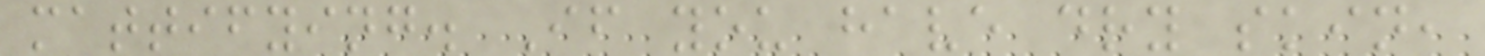mattifying. If you have dry skin,
